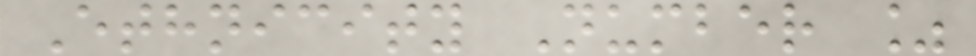Ethnicity Number %
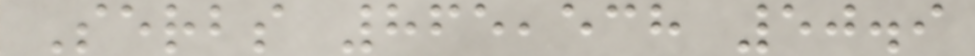Serbs 865,538 50.9
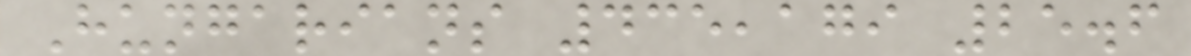Hungarians 435,179 25.6
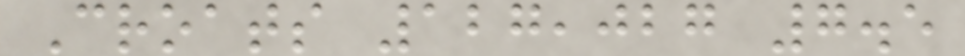Croats 127,027 7.5
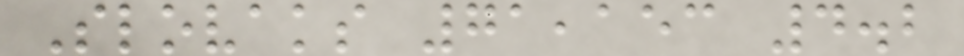Slovaks 71,153 4.2
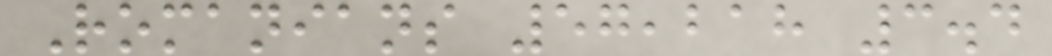Romanians 57,218 3.4
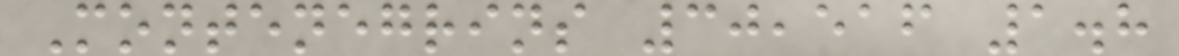Montenegrins 30,516 1.8
